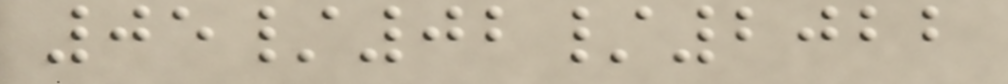05/02/2022
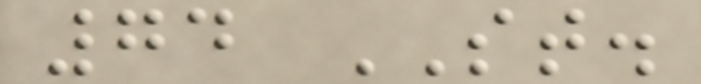74 ST.
